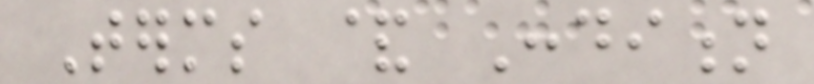Terms & Condition
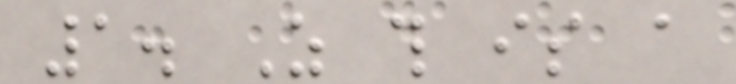1. As this is a
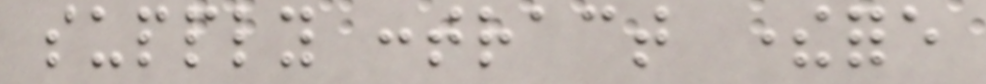supply contract therefore
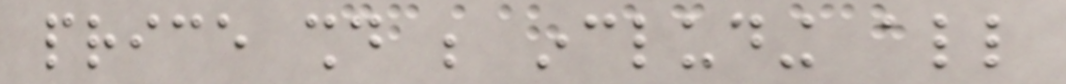price should be including all
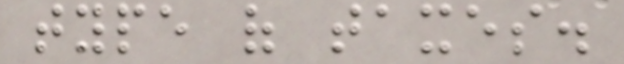type of taxes.
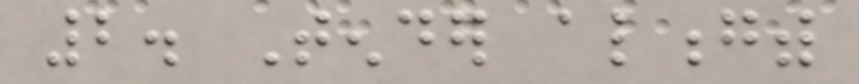2. Tender alongwith
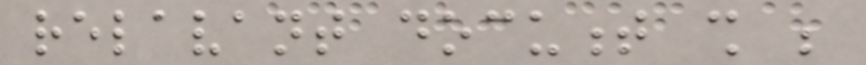relavant document shall be
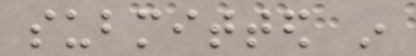submitted in
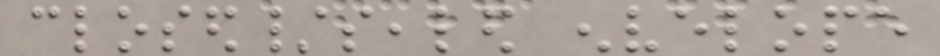closed/sealed envelope
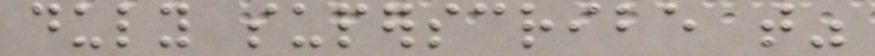duly superscribe that"
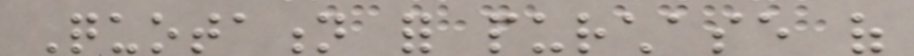Quotation for purchase of
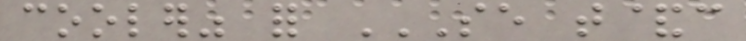cooler" for SE T&C
